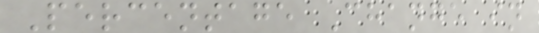Percentage Change in
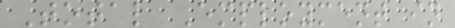Total Employment in
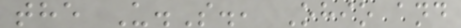the U.S., Ohio and
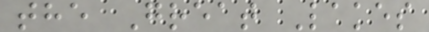the Great Lakes
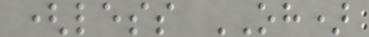(less OH)
